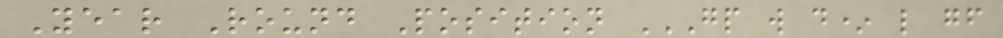Year Round Position GP W D* L GF
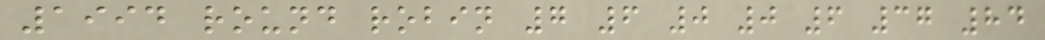1994 round robin 7 6 0 0 6 37 84
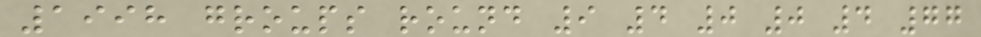1998 groups round 9 4 0 0 4 77
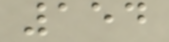154
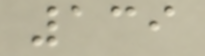139
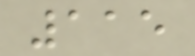115
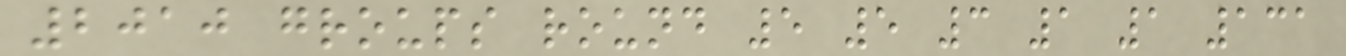2010 groups round 5 5 3 1 1 131
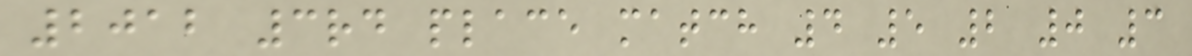2012 3rd place match 4 5 2 0 3
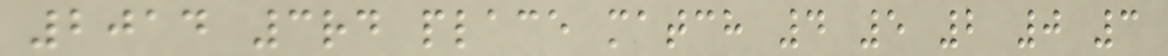2014 3rd place match 4 5 2 0 3
